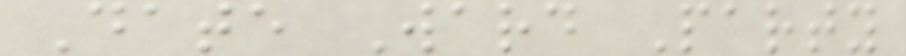Date Ward Party
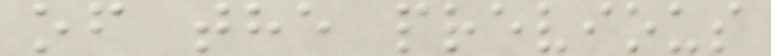of the previous
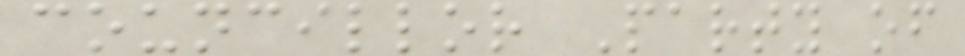councillor Party of
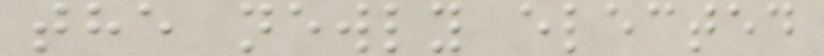the newly elected
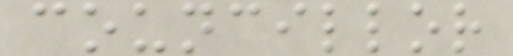councillor
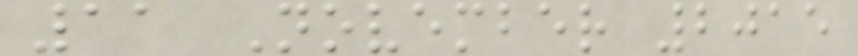11 November 2015
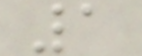1
